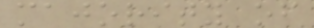majority of
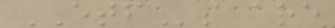ETFs are
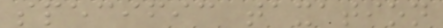specific taxation
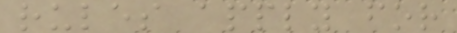rules apply for
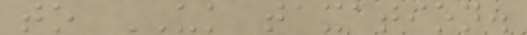to UK taxation.
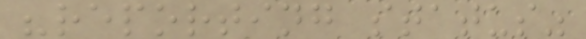"reporting status"
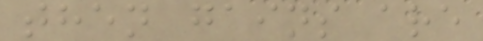then gains are
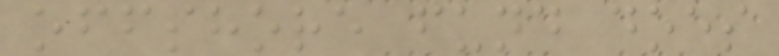offshore fund does
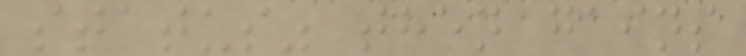status" then gains
